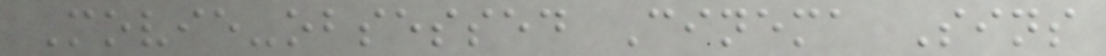Movie-obsessed Cinema Sins
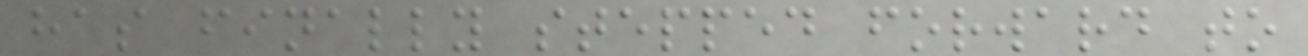has finally stepped forward to
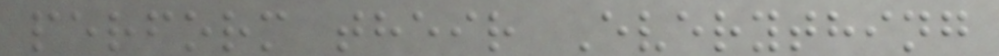perform their Everything
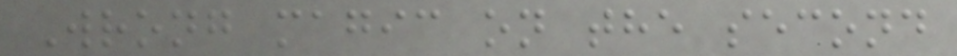Wrong magic on the second
